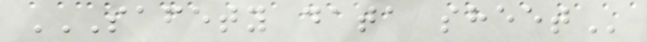SAFETY DATA SHEET
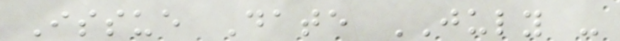Issue Date JULY -
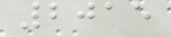2015
